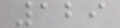129
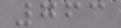763
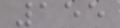155
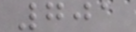701
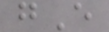gE
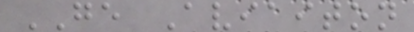GE Aviaiton
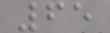65
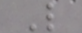L
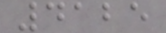4125
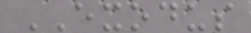EXODUS
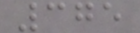375
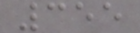355
